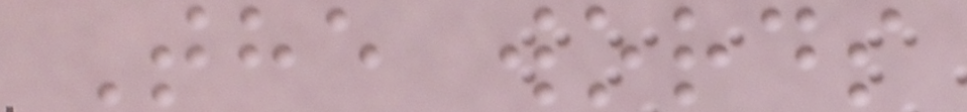The words
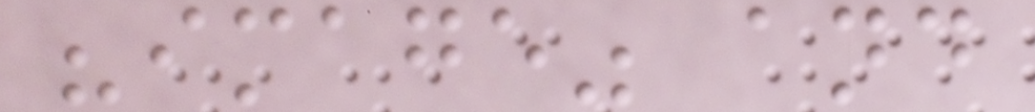"image" and
